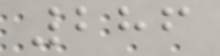286
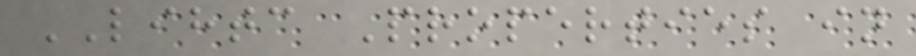LIHTC Properties in
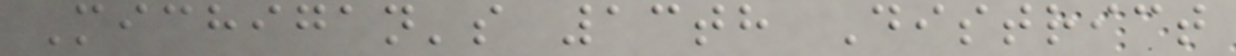Michigan's 13th District
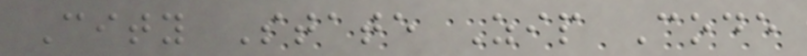City State Zip Code
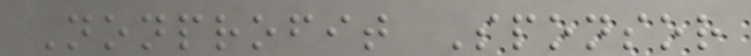Nonprofit Sponsor
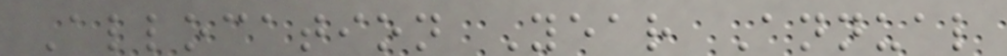Allocation Year Annual
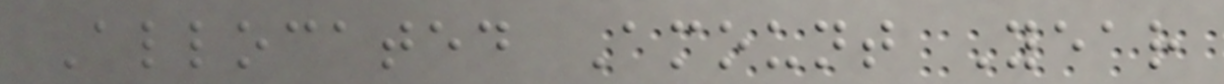Allocated Amount Year
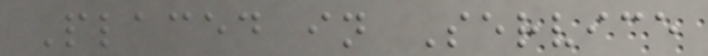Placed in Service
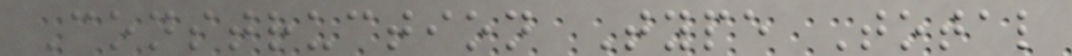Construction Type Total
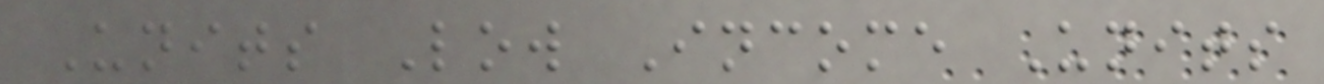Units Low Income Units
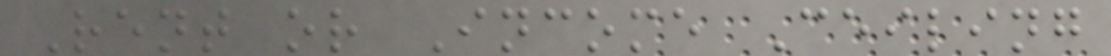Rent or Income Ceiling
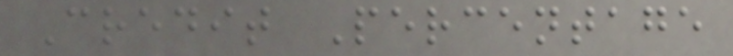Credit Percentage
